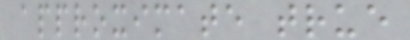approximate true
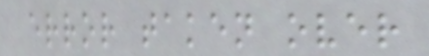error taken over
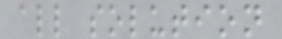all solution
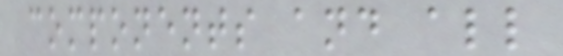components and all
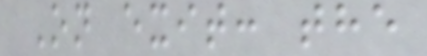On exit: the
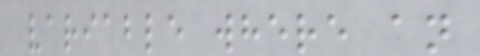variable where an
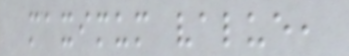maximum value,
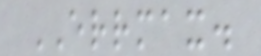ERRMAX.
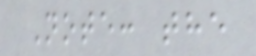Note: the
